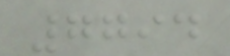7794
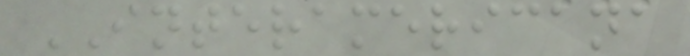INTERAMERICANA
